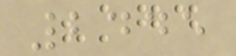2445
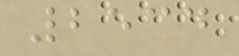2534
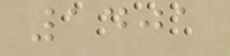1401
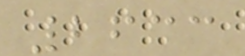2633
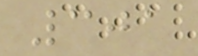301
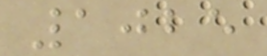1025
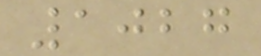1027
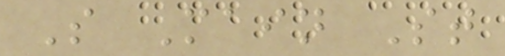S Main St
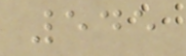545
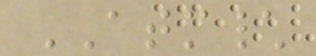ATM\
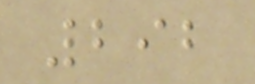292
